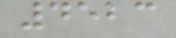4523
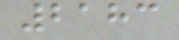2183
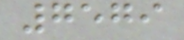7579
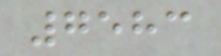7583
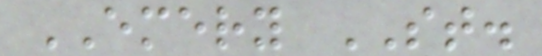EMERY ST.
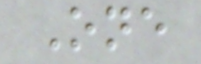One
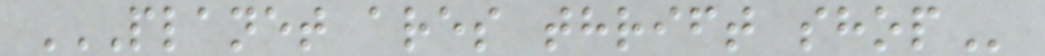PLANET ARES THRIFT SHOP
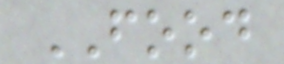FOOD
